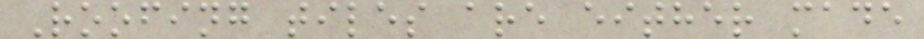Roofing tiles are either made
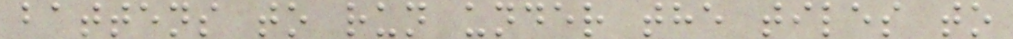battens to run under the tiles to
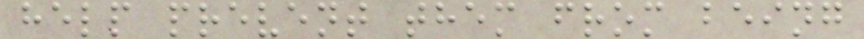help prevent them from being
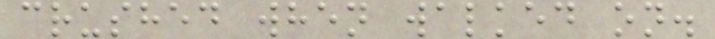crushed when walked on.
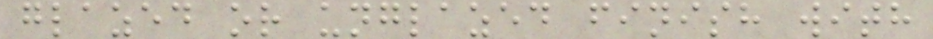glazed or unglazed finish with
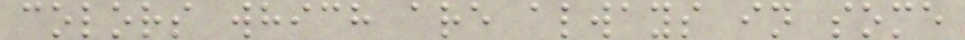colors which are always in some
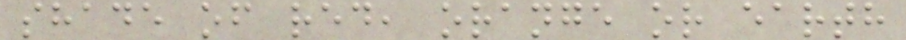shade of red, orange or earth
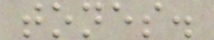tones.
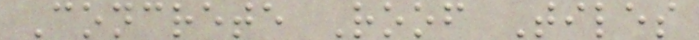Concrete Roof Tiles
